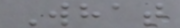What
